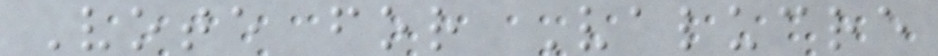Vote for Valucre
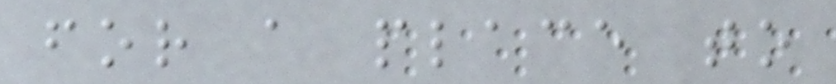for a place to
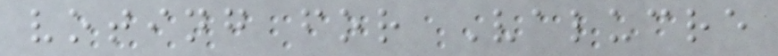voting for Valucre
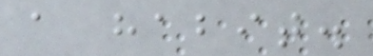a habit.
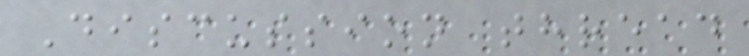Discussion thread
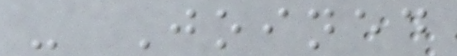- Joined
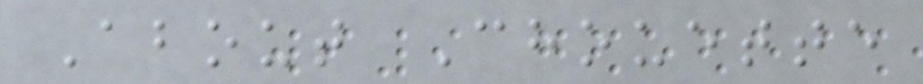About Chouette
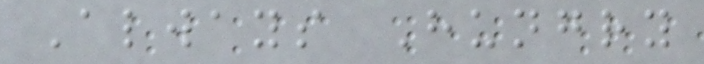Always Hungry
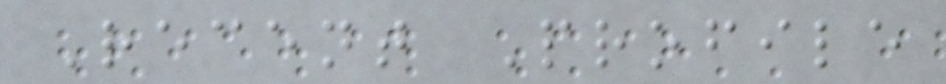Recent Profile
